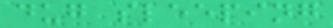dug sleeping
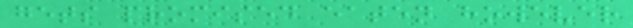gets promised eaten however
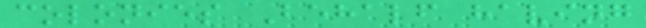colonies Behalf having
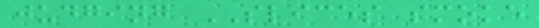judging SLICES smoke
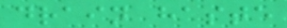drain haste
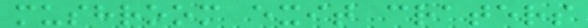mushroom exit craters
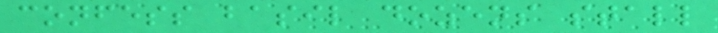confess basil dozens stall
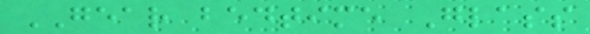GEAR bedtime Glass
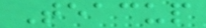Teacup
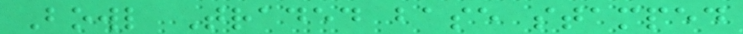Bowl Traded base stamped
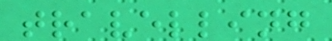travelling
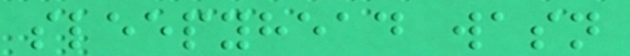sleepyhead wasn
